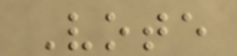Vote
